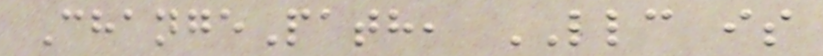ChangePath, LLC is
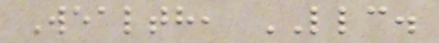Wealth, LLC.
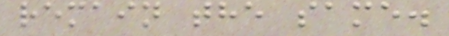remain the same.
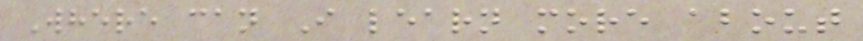Where can I learn more about
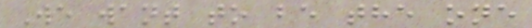We want to be the one
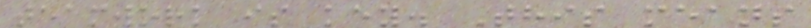teamwork is key. This means
